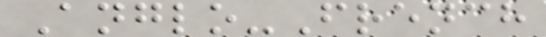Anglo-French
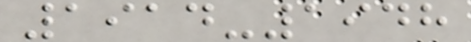1914-1948
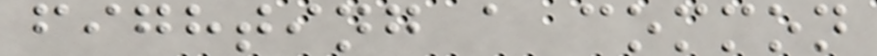fighting a common
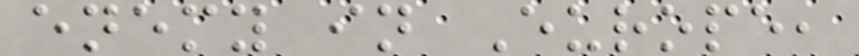enemy in Europe,
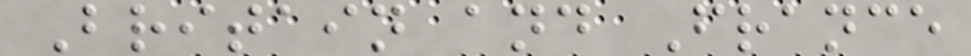Britain and France
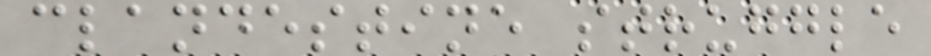clandestine struggle
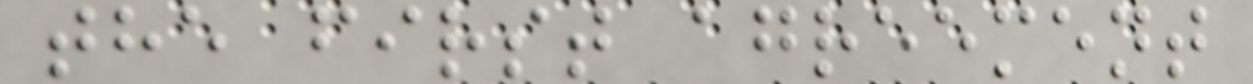the first agreement
